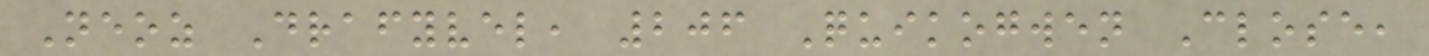Neoz Drafyvel, 206 Quikogwen Close,
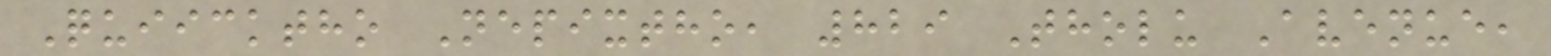Quiicktho Nepixtho, 829 Tholu Avenue,
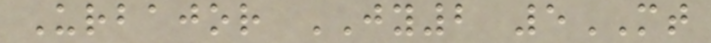Urbajor JY2 5MT
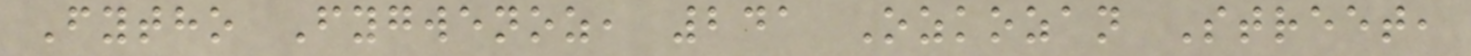Fytho Fygwenoz, 241 Ozkozan Street,
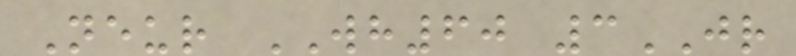Neur WH60 3JR
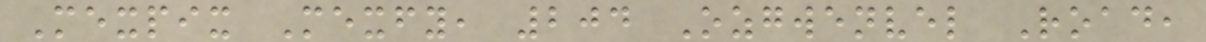Mexpix Mexfy, 204 Ozgwenvel Road,
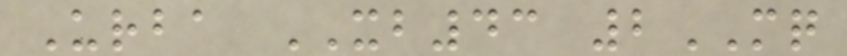Urba XB43 2MQ
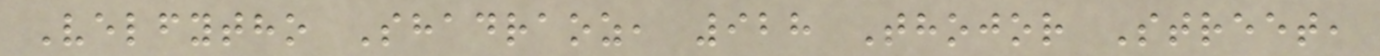Velfytho Shadraoz, 928 Thojor Street,
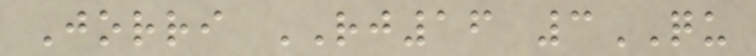Jorri RJ16 3QU
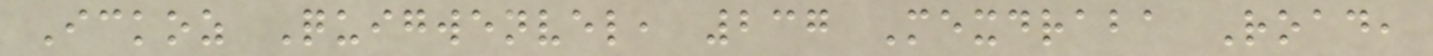Ickoz Quigwenvel, 237 Mexdraba Road,
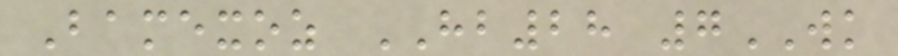Bamexoz HB28 7WK
